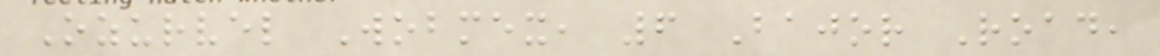Ozurvel Wobmex, 6 Bajor Road,
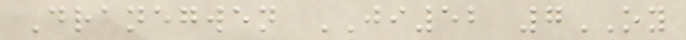Dranegwen JI52 7OY
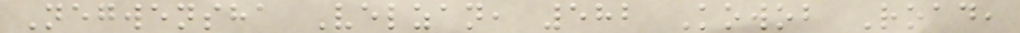Negwensha Velzan, 582 Kowob Road,
